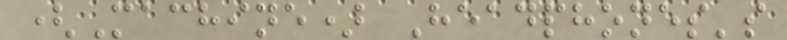(Machine) Headphones's
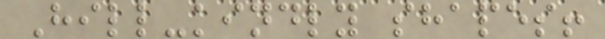Hill-kindly shapes!
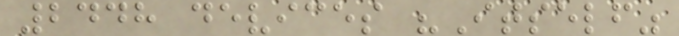2448 devices "Itself"
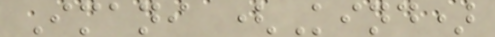Imani (Kind)
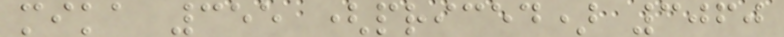mika 355 (priced) 3060
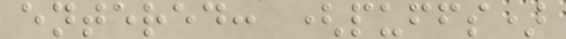entered: (puffs)
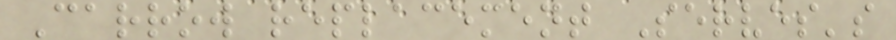Carrow replacement Serves's
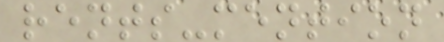rents-mention
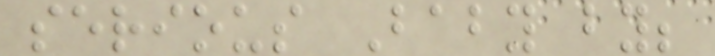serious Baby by;
